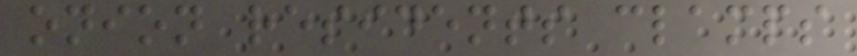onion residents clamps
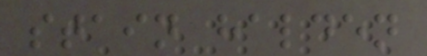stain halden
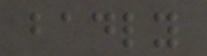badly
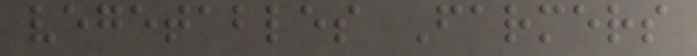vegetables Farmers
